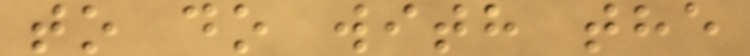to do with the
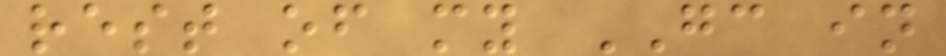rest of my GC in
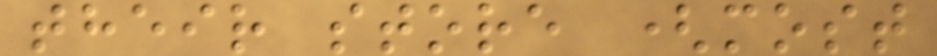their store (most
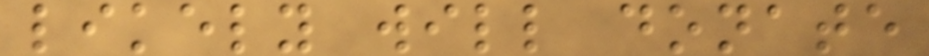likely will donate
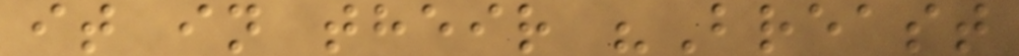it in their "Breast
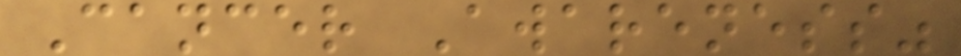Cancer Awareness"
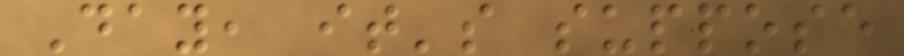Day, it's suppose
